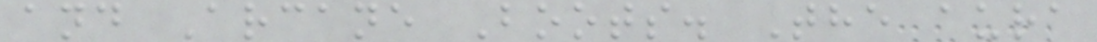and Arcane Boots. The aura
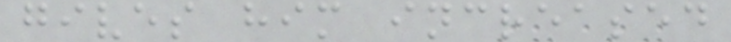gives him increased
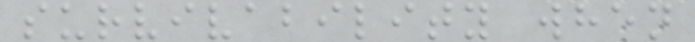survivability when
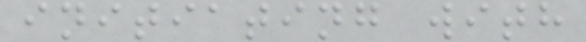initiating with
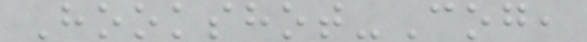Hookshot-Cog,
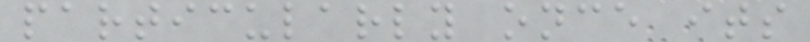particularly once its
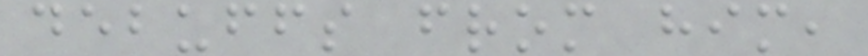debuffs from him,
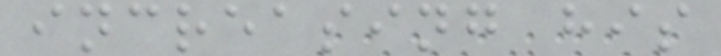increasing his
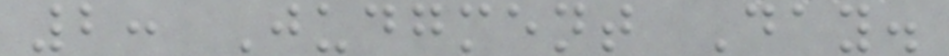2: Judgment Day.
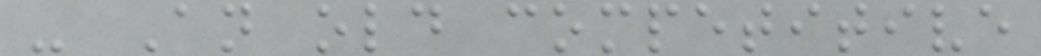- An old competitive
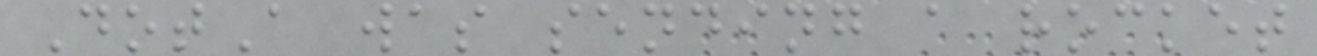DotA was sending a rocket
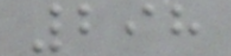298
